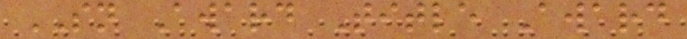SN Award Title Award
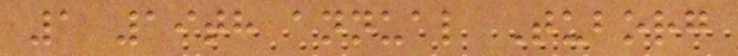1 19th annual Tuborg
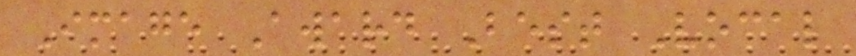Image Award Best Vocal
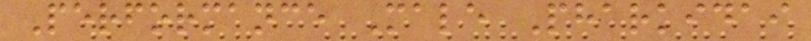Performance Male Pharkidai
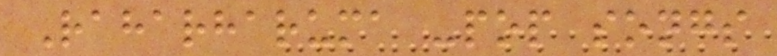Raharharuma -pop songs
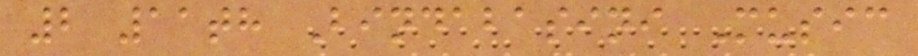2 11th Bindabasini Music
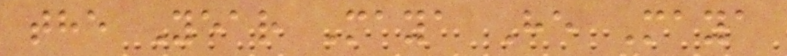the Year Maya He Maya
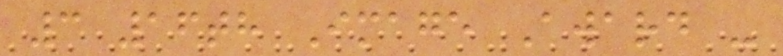3 16th Image Award -
